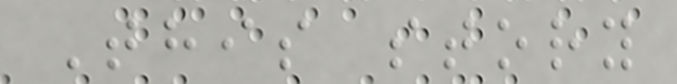This story
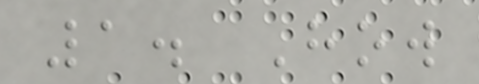1. How
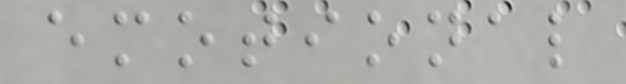emotional
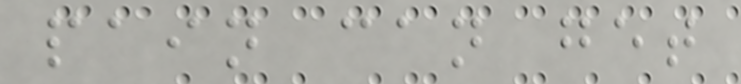pain can get
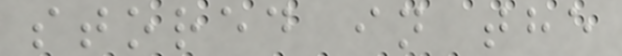stored in the
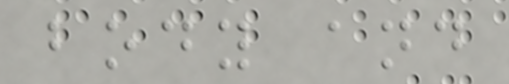body and
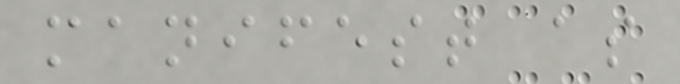manifest as
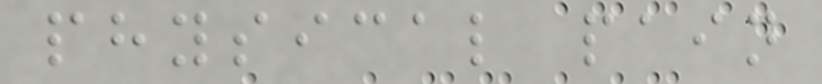physical pain
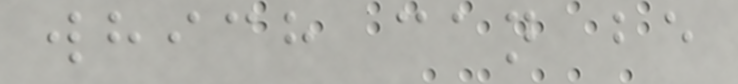which can be
